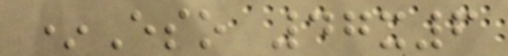*Eso 47x6
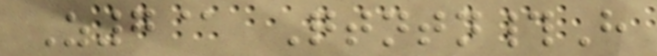Z7@ Qtntn#H
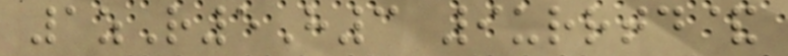1zR5H3 9urrtd&
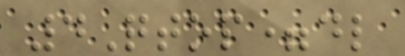4Qtop=dl
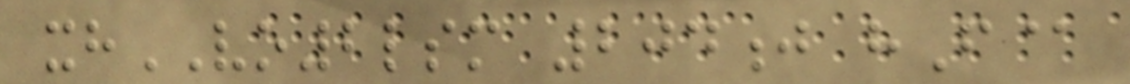xhVO2lsm 204j hF@
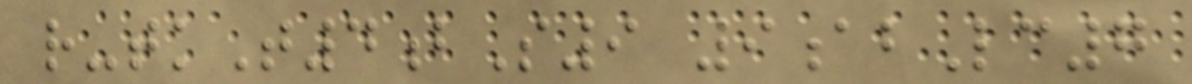r-tkT4bS9 9abLc7
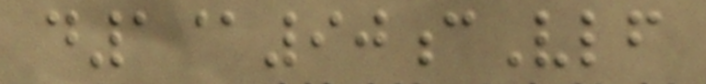d1@90cVlf
